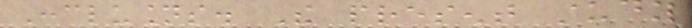Conclusions. The present study
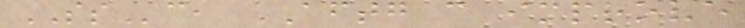SSc, AFTG can improve
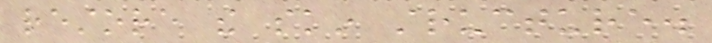restore the skin structure.
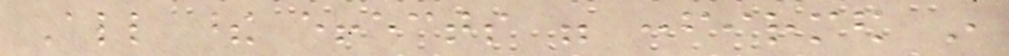All these effects were confirmed in
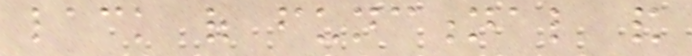lack of functional and
